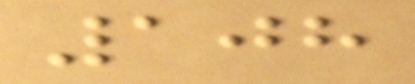108
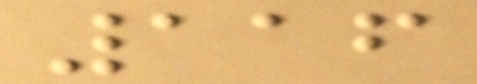116
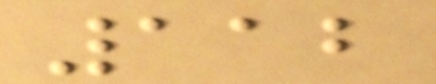112
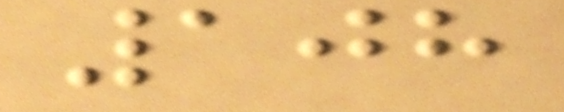108
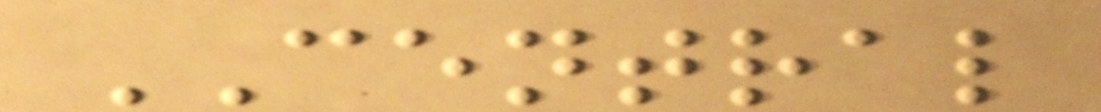CENTRAL
